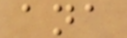ana
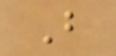B
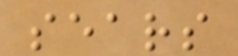sears
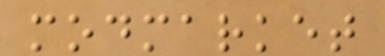modmarket
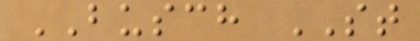BUSCH ST
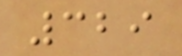329
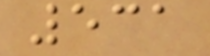531
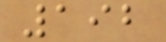192
